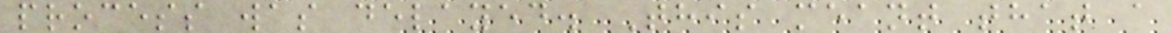process was delayed. This meant that a
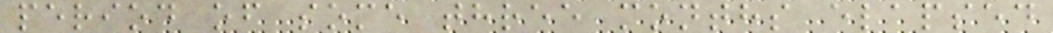period of some three months elapsed
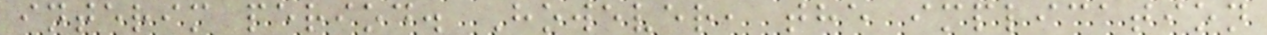interim period. However, the implication
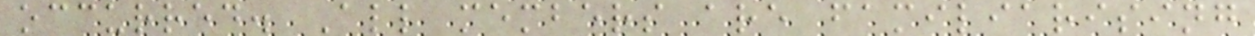occurred. All members are familiarising
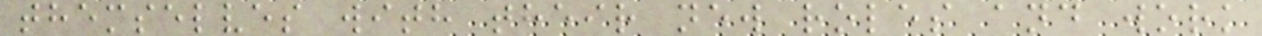themselves with their new roles and work
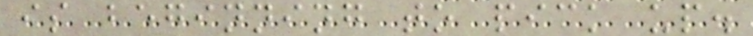is beginning to pick up.
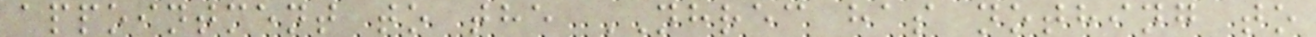appointment to the NHREC has nothing to
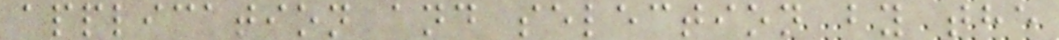application and selection by the
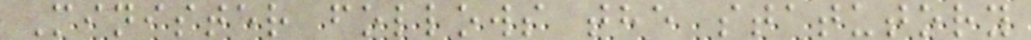Minister follows the statutory
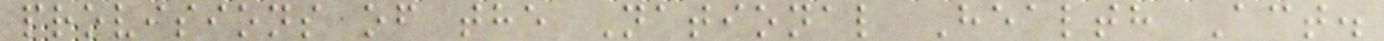provisions of the National Health Act.
